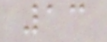13
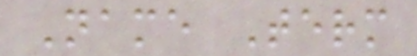Name Term
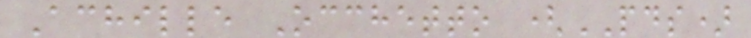Achille Occhetto (PDS)
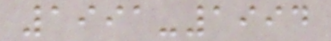1991-1994
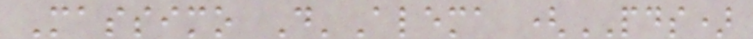Massimo D'Alema (PDS)
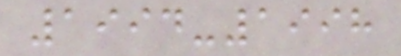1994-1998
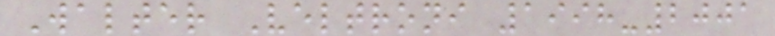Walter Veltroni 1998-2001
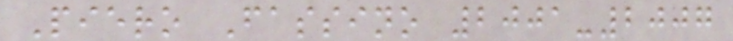Piero Fassino 2001-2007
